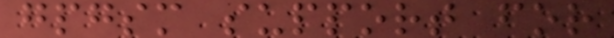gpgsm support for
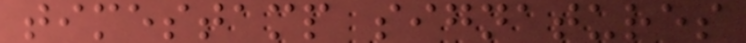timestamp signatures
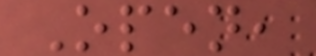Open,
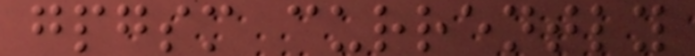gpgsm currently
